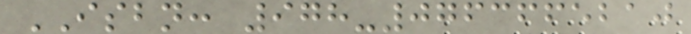ISBN: 978-0763665210
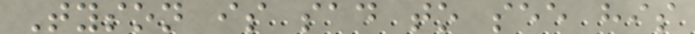Tyson is sad to see his
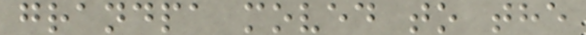grandpa moved to the
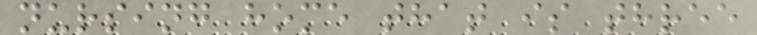nursing home that is three
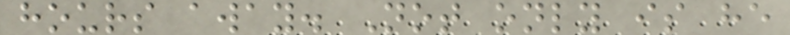hours away. Not only is he
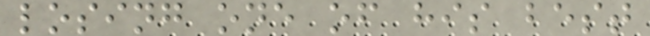losing one of his best
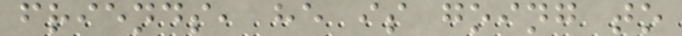friends, he is going to
